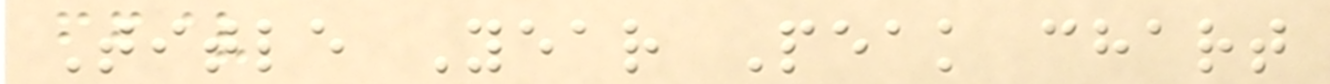Title Year Peak chart
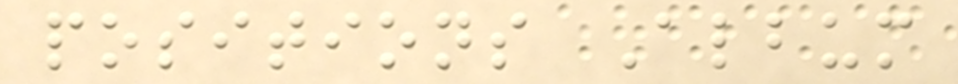positions Album
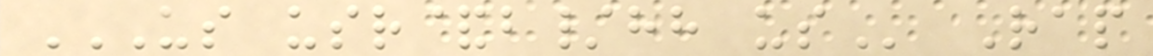US USR&B/HH US Rap
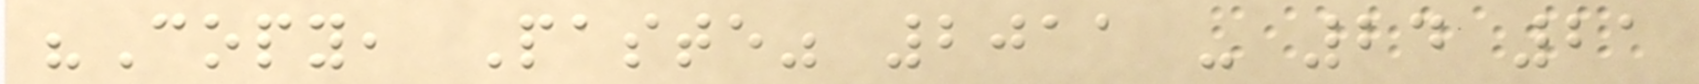"Copy, Paste" 2011 - 24 21
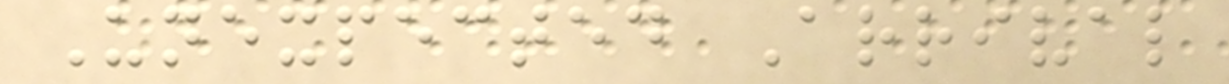Unexpected Arrival
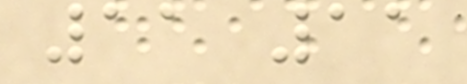11 11
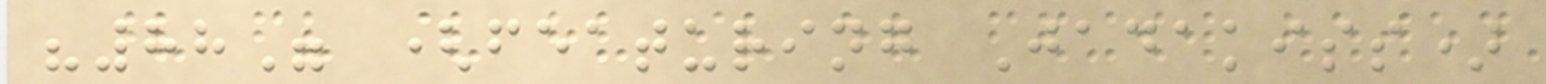"88" (featuring Jadakiss)
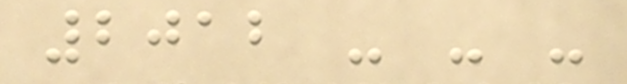2012 - - -
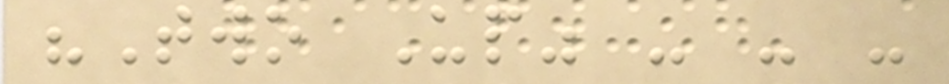"Two Up" - - -
